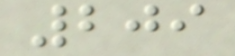209
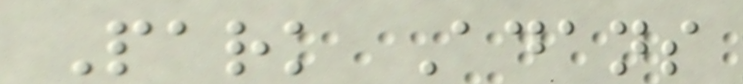Park Adans
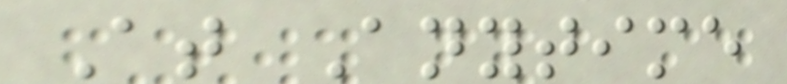At Anytime
